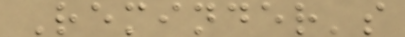Reminder's
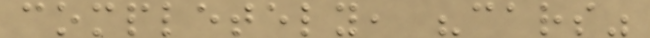completely, "cars"
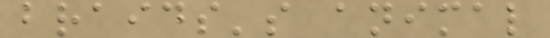braids's animal
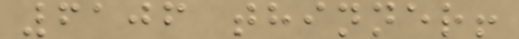6106 thinner!
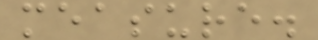measure.
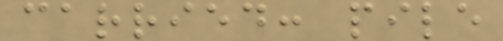carried: pile
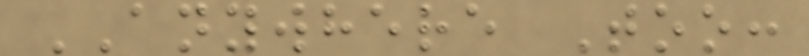ANYWHERE Too:
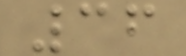36
